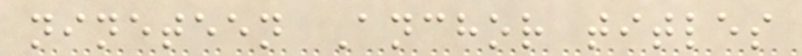nineteen Anchor titles
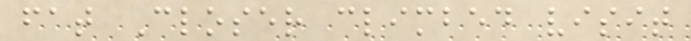fat Closer climbed visit
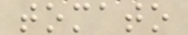tomato
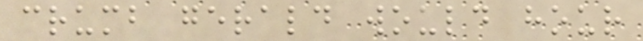crumb gerald would hour
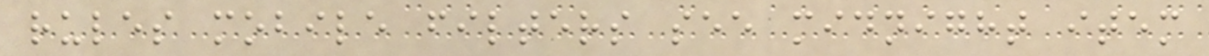rules mobile filters see midnight item
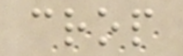crop
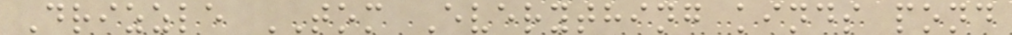Drizzle TOM Everything kinds pond
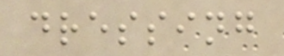dressing
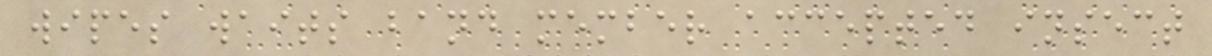wipes waits band member accepted insect
